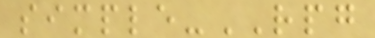simple-RPG
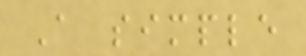A simple
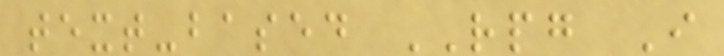text-based RPG I
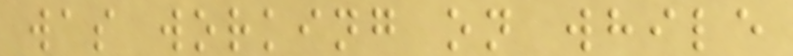was working on while
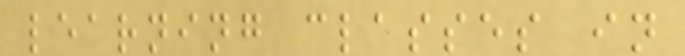learning classes in
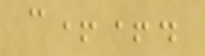c++.
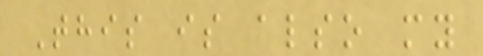This is also my
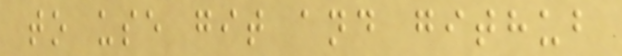to use git and github
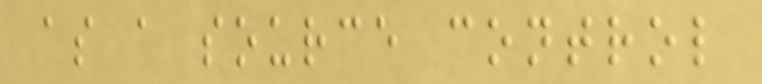as a source control
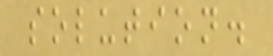solution.
